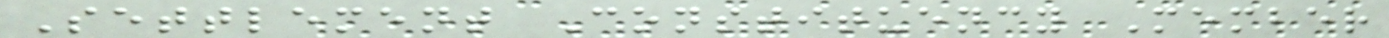Settlement Constituency Member
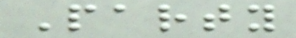Party
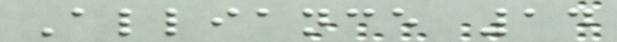Alliance 14
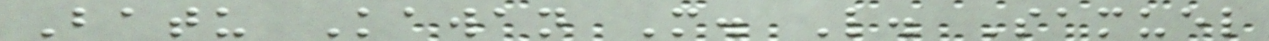Batu Kawan M. L. Samuel
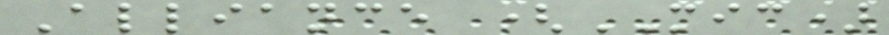Alliance (MIC)
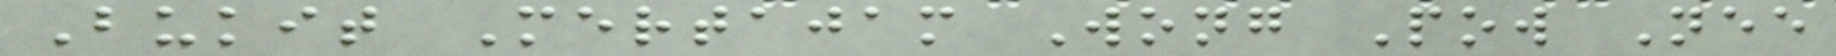Bukit Mertajam Wong Pow Nee
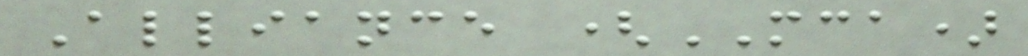Alliance (MCA)
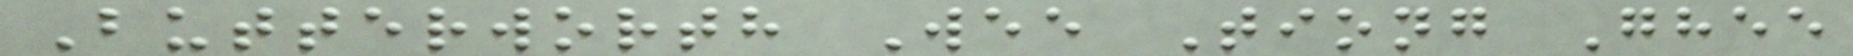Butterworth Wee Tiong Ghee
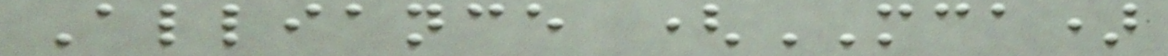Alliance (MCA)
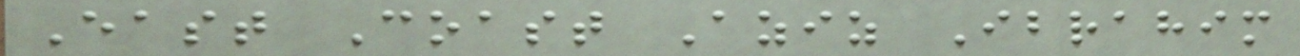East Coast Aziz Ibrahim
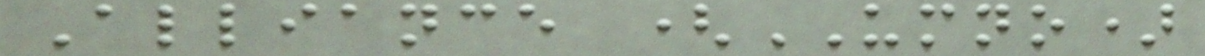Alliance (UMNO)
